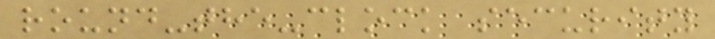round-the-clock security
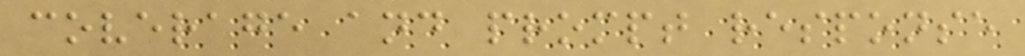coverage and prompt response
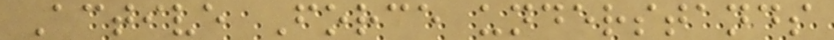Active Force understands
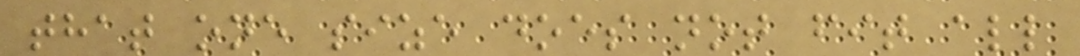that one size does not fit all
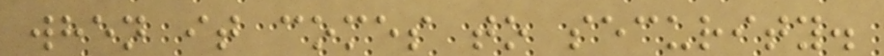when it comes to security.
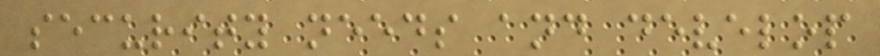security needs and develop
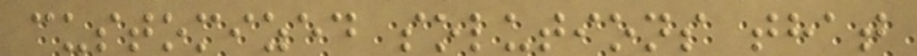customized solutions that
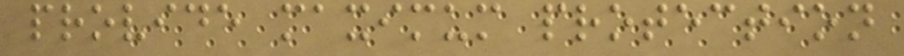provide maximum protection
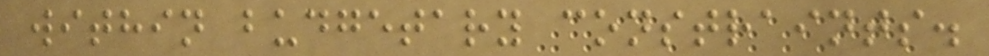within budgetary constraints.
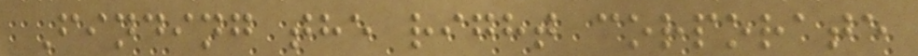Finding the right corporate
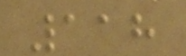118
